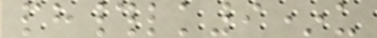ph#lk9*u
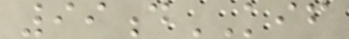99dKIF
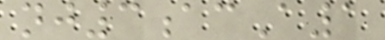nj3acA1
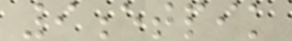9etpik
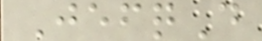JefqD
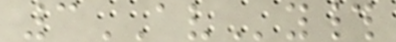3AVy#
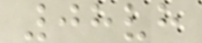08vh
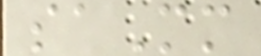saMm
